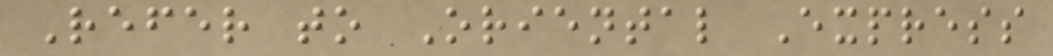Refer to Oriental Express
